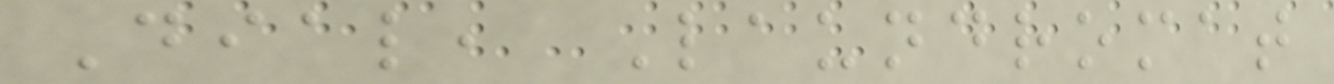Dial, Laundromat
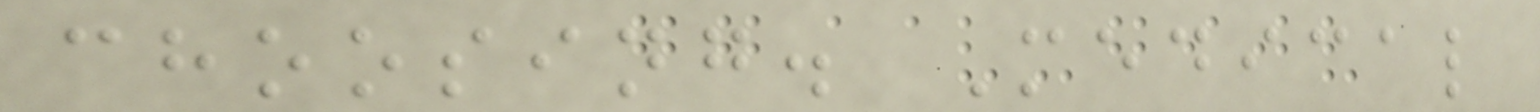choosing. Medical
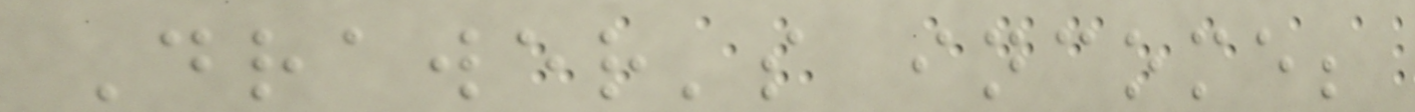Drawer's income;
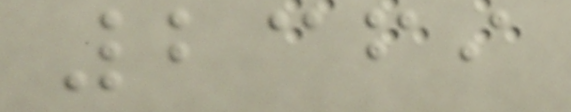2369
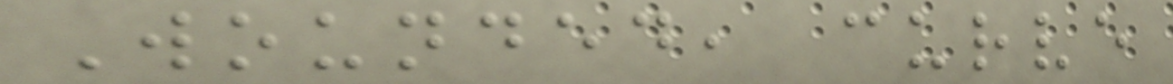Wounded, curve
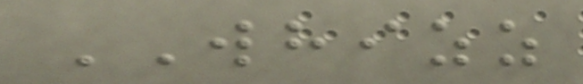WHIZZ
